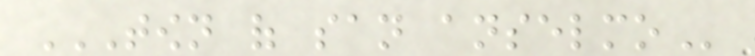TOWN OF SAN ANSELMO
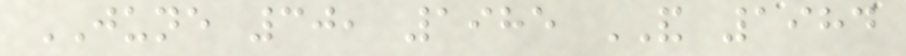JUNE 30, 1985 AND 1984
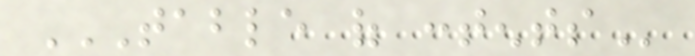TABLE OF CONTENTS
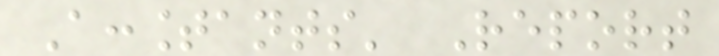Accountants' Report
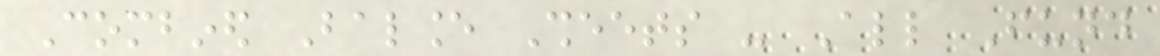Combined Balance Sheets - All Fund
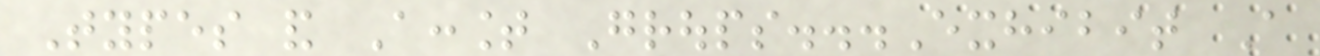Types and Account Groups...Exhibit A
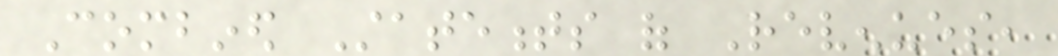Combined Statements of Revenues,
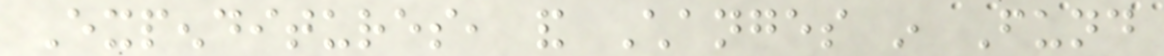Expenditures, and Changes in Fund
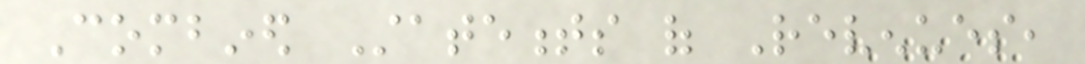Combined Statements of Revenues,
